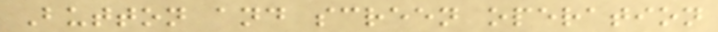Button and screen operation
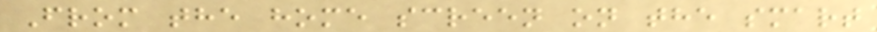From the home screen on the smart
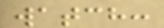watch:
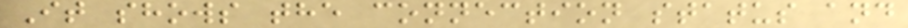It shows the connection status and
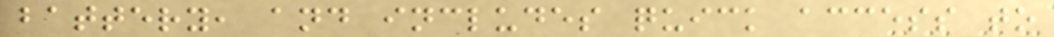battery, and includes quick access to
